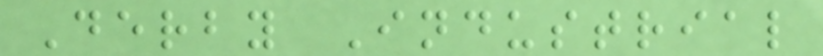Derby Industrial
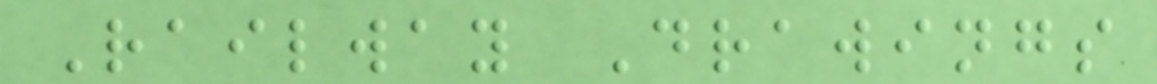Railway Drawings
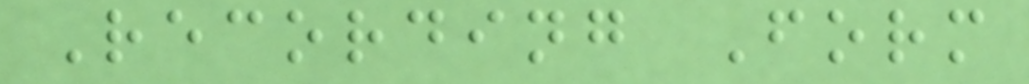Recording Form
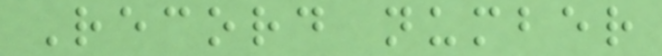Record number
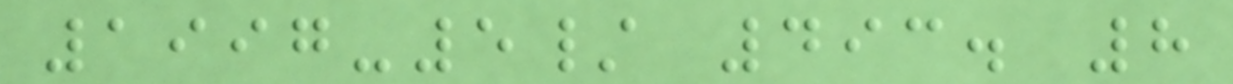1997-5/ 493. 8
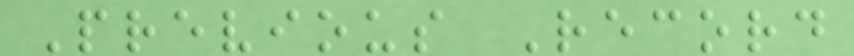Previous Record
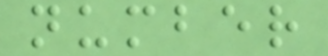number
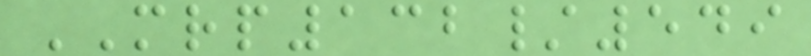MRP132/549
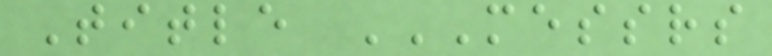Title MESSRS
